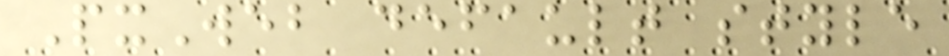PxWeb default style
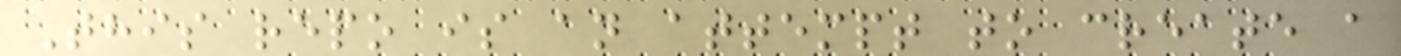This repo is an attempt to create a
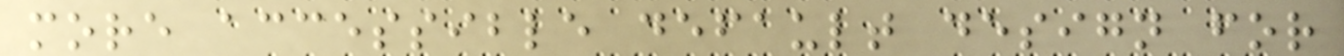more accessible default design for
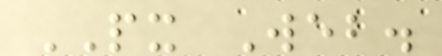PX Web.
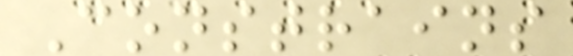Constrains
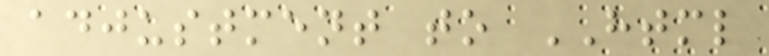adjustment to HTML
